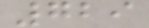729
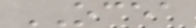OCEA
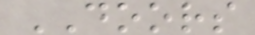DOORS
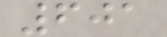601
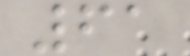61
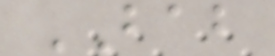BAB
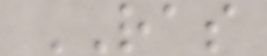RAS
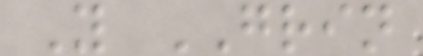Y GRIN
